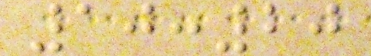10:20
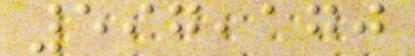597,170
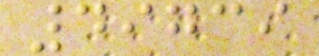49739
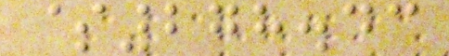$278.43
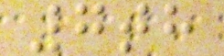7th
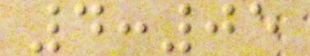4:05
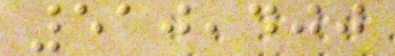510,400
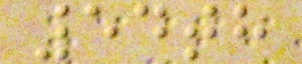54th
